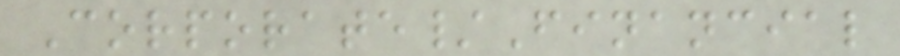Corporate/Financial
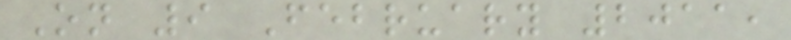On 9 February 2011,
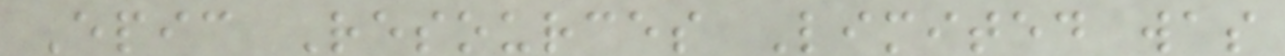Epic Resources Limited was
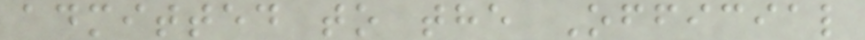admitted to the Official
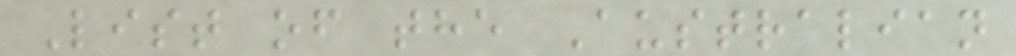List of the Australian
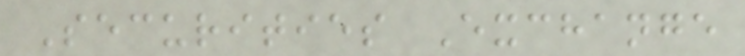Securities Exchange
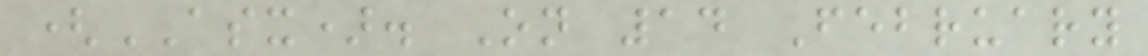(ASX). On 14 February
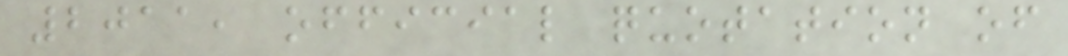2011, official quotation of
